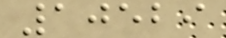10529
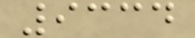9334
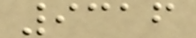9316
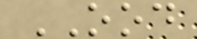OOD
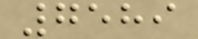7589
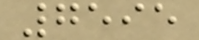7595
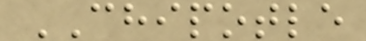CHIPOTLE
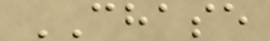CHASE
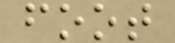foot
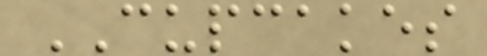CUPCAKES
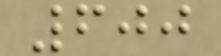600
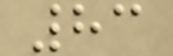83
